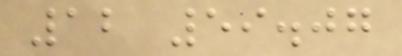12 59.07
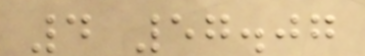4 57.07
